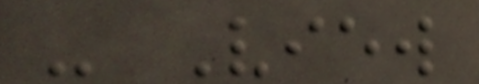- View
